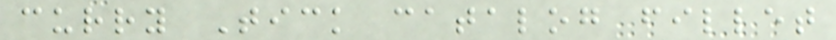curry Tick catalog fillet
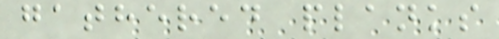gathered planks
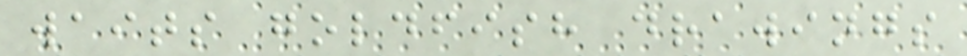waits goldfish drawings
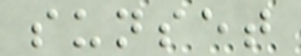sunset
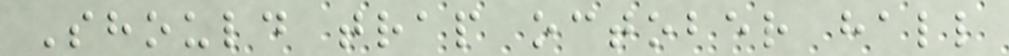Should trap october hall
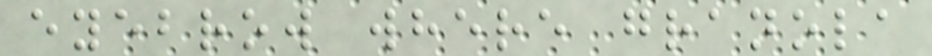eyebrow where granola
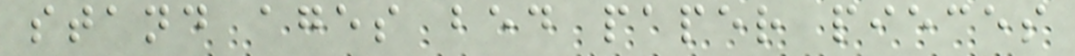stand ages bed paper pieces
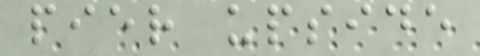pier upside
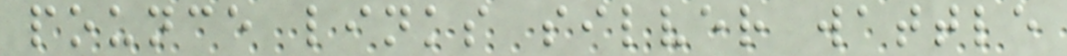pounce links silver wattle
